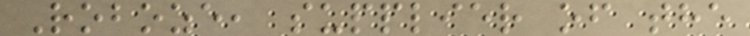Roboze, supplier of the
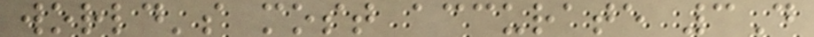world's most accurate 3D
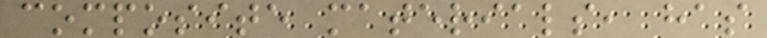composite materials, has
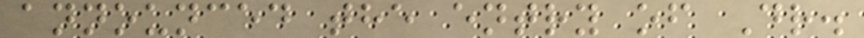announced the entry of Dr.
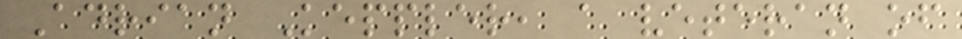Adrian Keppler, a veteran of
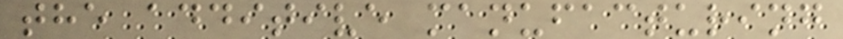the additive manufacturing
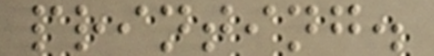printing.
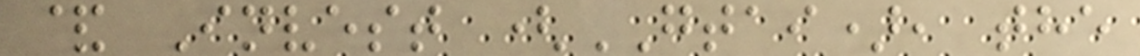& Invest (GTAI), the
